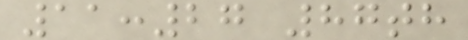11:27 87th
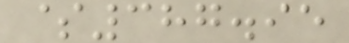$387.95
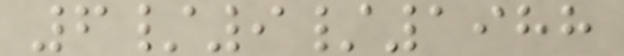6/9/1988
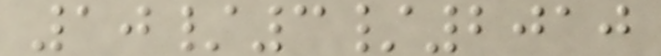10/3/2010
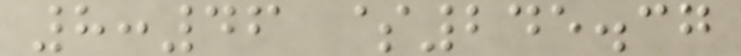8:46 $245.37
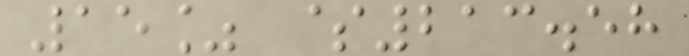15% $213.58
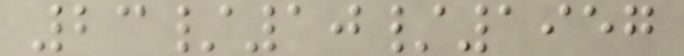23/10/1957
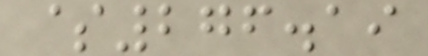$276.19
